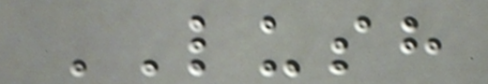LUSH
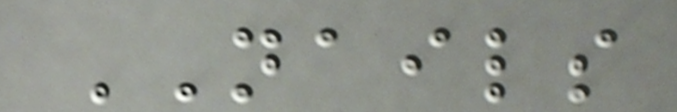NAILS
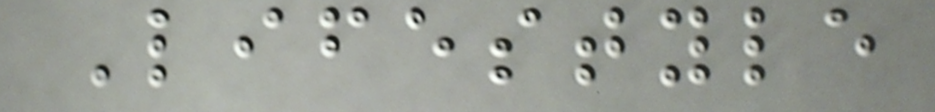Lifestyle
